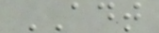ADT
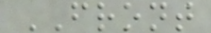FRONT
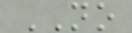NO
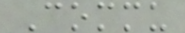Commu
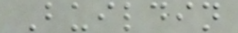Buildin
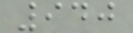940
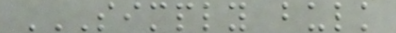SIMPLY BULK
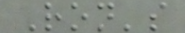Ron's
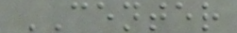CENTER
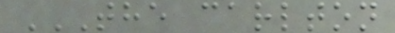THE CARLTON
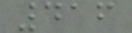416
